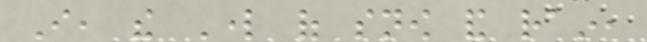I, the Lord of snow and rain,
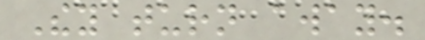They turn away.
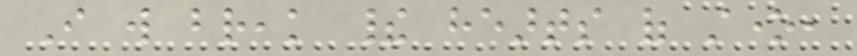I will break their hearts of stone,
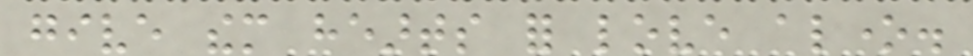give them hearts for love alone.
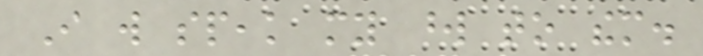I will speak my word to them.
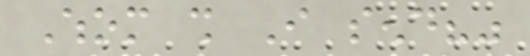Whom shall I send?"
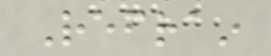Refrain
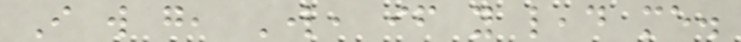I will go, Lord, if you lead me.
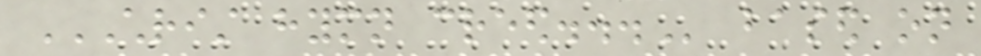CHRIST HYMN CREED... based on
